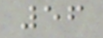56
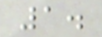1.
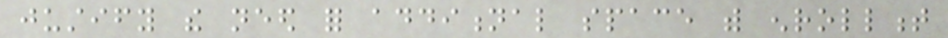justify the need for additional space with enrollment
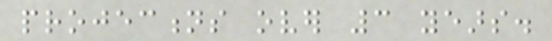projections over 3 years.
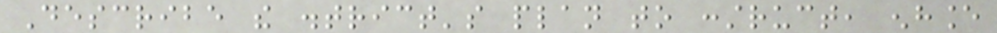Describe the district's plan to construct, enhance
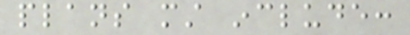plans must include:
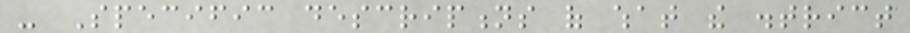- Specific descriptions of what the district
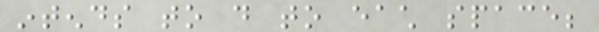intends to do to each space;
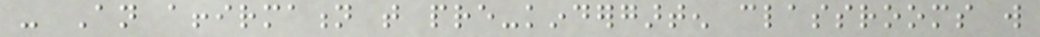- An affirmation that pre-kindergarten classrooms will
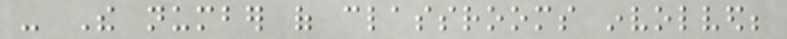- The number of classrooms involved;
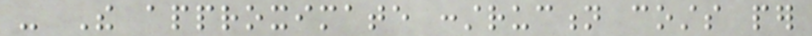- The approximate construction costs per
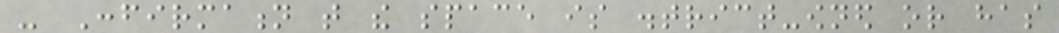- Confirmation that the space is district-owned or has
